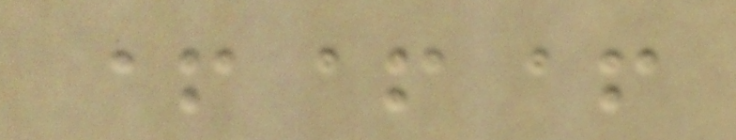+++
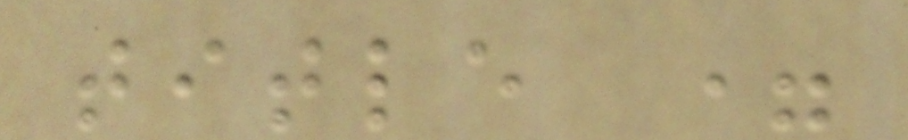title =
